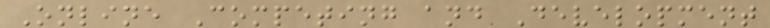Online Competing and Development
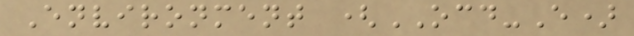Environment (OCD-E)
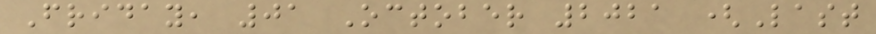Friday, 01 October 2021 (Last
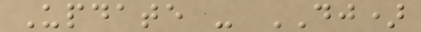Update - DJ)
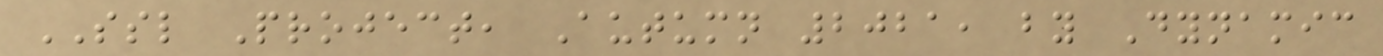SSL Project, Autumn 2021, by Dynamic
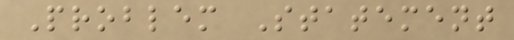Problem Statement
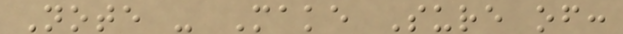Note - Make Sure of:
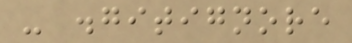- .gitignore
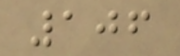106
